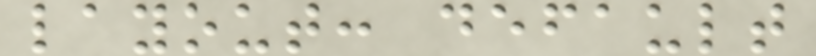layout: default
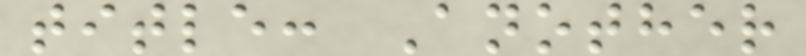title: Another
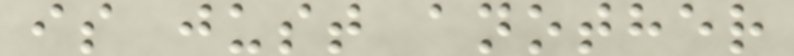is just another
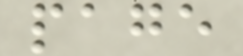page
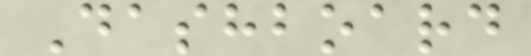Dashboard
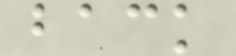back
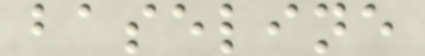baseline
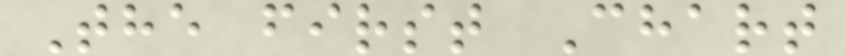The first Chart
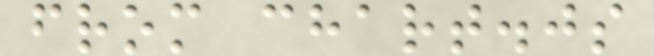from chart.js
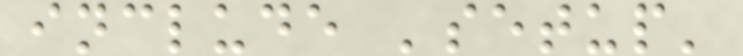include 'setup'
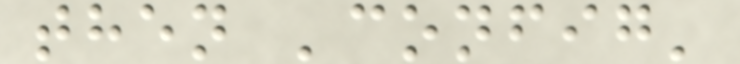then 'config'
